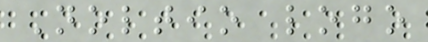Noltio logo
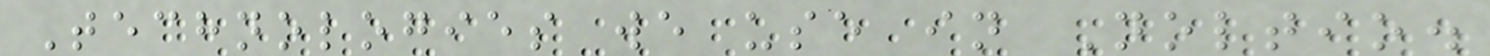Technologies we use in Noltio.
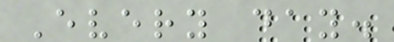Every day.
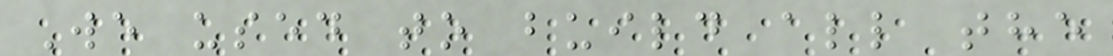We used to build all the
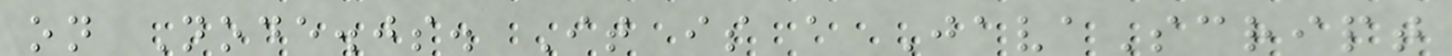on Node.js. It is a JavaScript
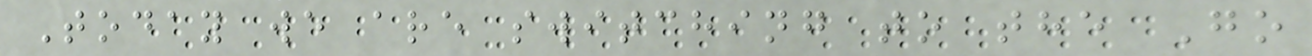Today we are switching to the Go
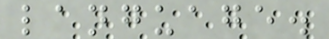language.
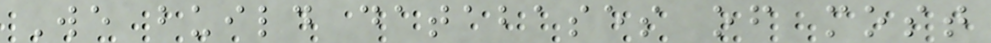We build databases of most
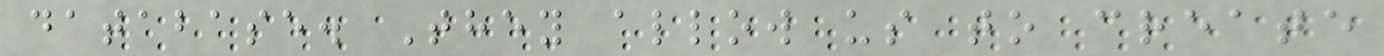database. They allow us to create
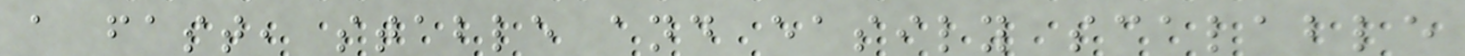a fast, stable and easily scalable
